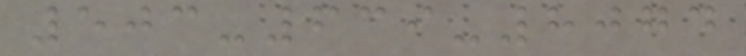503-639-8074
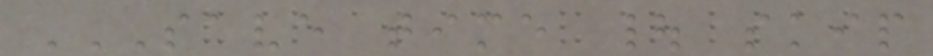SAVE TIME | SKIP
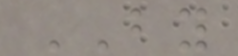BY
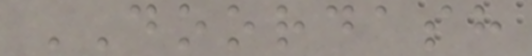DOORDASH
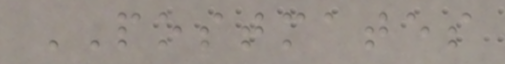POSTMATES
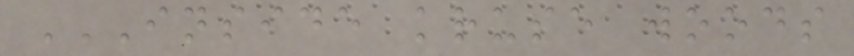INSIDE KRUSE WOODS
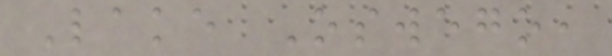Lake Oswego,
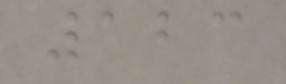123
